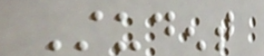Student
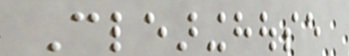Clearinghouse
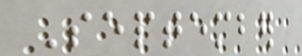September
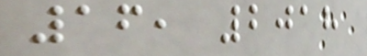16, 2018
